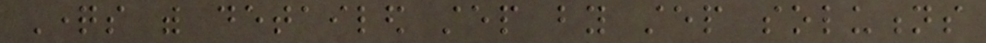Questions with detailed step by step solutions
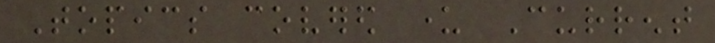Topics covered under Current
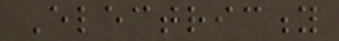Electricity
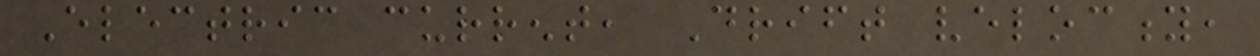Electric current, Drift velocity,
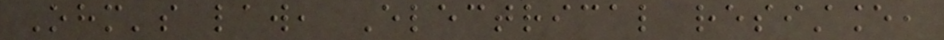Ohm's law, Electrical resistance,
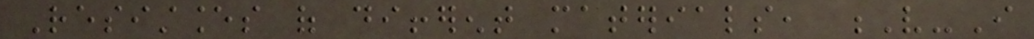Resistances of different materials, V-I
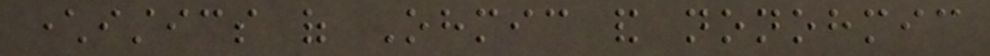characteristics of Ohmic and nonohmic
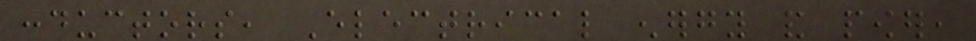conductors, Electrical energy and power,
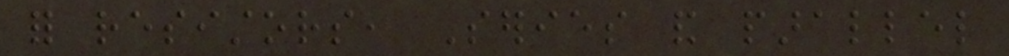for resistors, Series and parallel
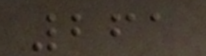261
